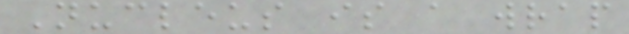Nucleus is a wrap
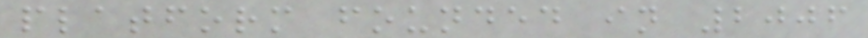platform founded in 2006
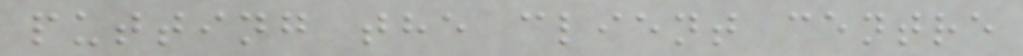putting the client centre
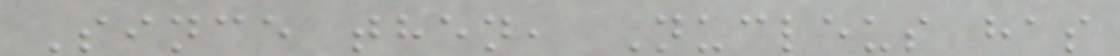Since then, Nucleus has
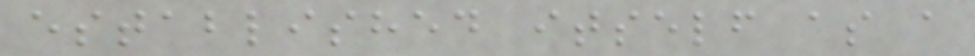established itself as a
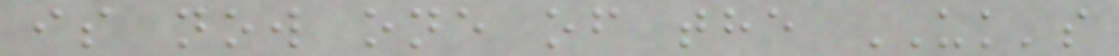is now one of the UK's
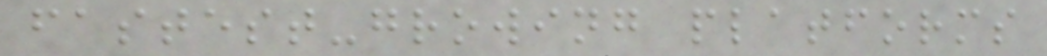fastest-growing platforms
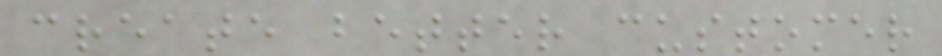create better customer
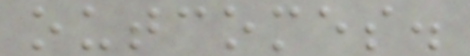outcomes.
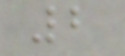2
